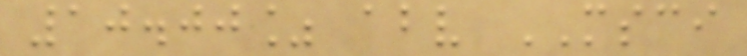10.00% above MSCI
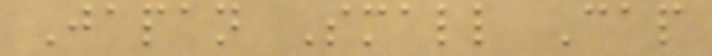Japan Small Cap
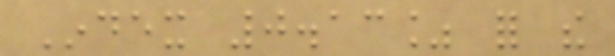Index 0.13% for the
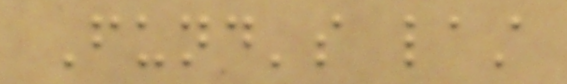Fund's last
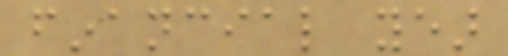financial year
